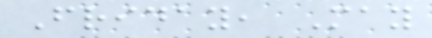Friday, May
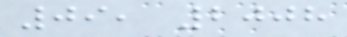09, 2008
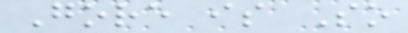Gore is So
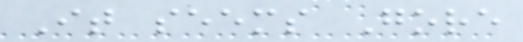It seems Gore
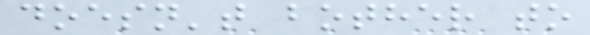doesn't bother to
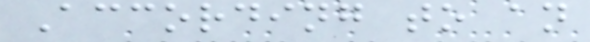According to an
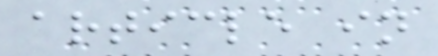article in
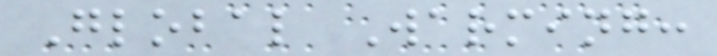Global Warming:
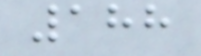188
